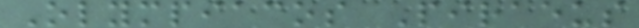Olympiacos Piraeus
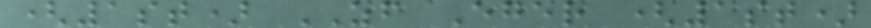(1st) ZF Eger (1st)
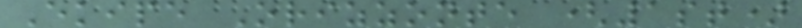Ekipe Orizzonte (1st)
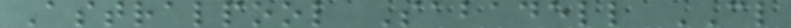Astralpool Sabadell CL
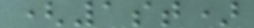(1st)
